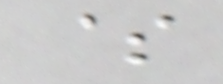$
